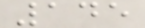145
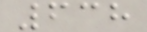638
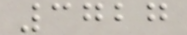3727
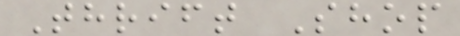Thrift Shop
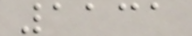1131
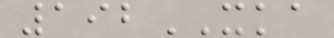192XKA
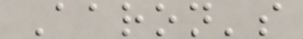Aaron's
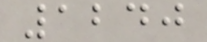1240
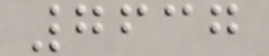7637
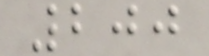200
